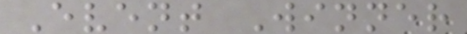Event Winner
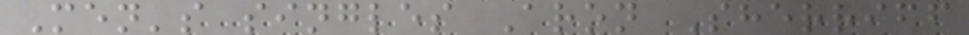Men's singles Aron Sherriff
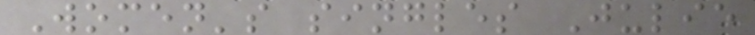Women's singles Julie
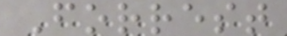Forrest
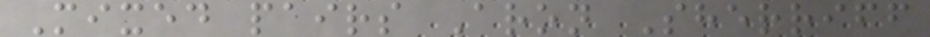Mixed pairs Aron Sherriff
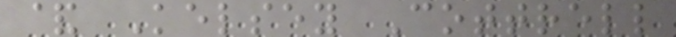& Kelsey Cottrell
